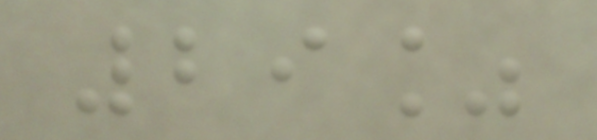29%
